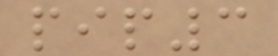pip3
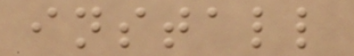install
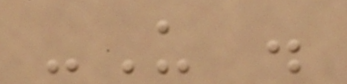-U .
